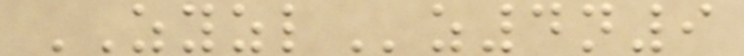ZYZLz4n9
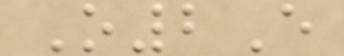O2E
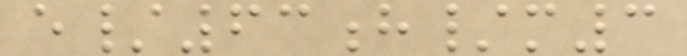e/63h/m3
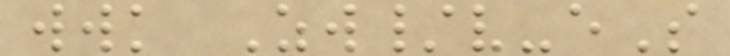wwk Zw/v-eS
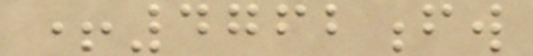+4762fw
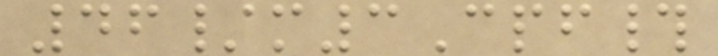46/m3Cpf#
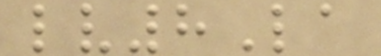lv8La
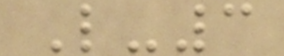L-3
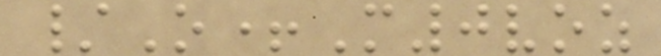/O+M0voz
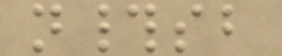n#sb
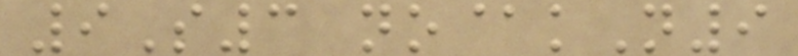9S3 no@kN9
